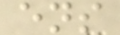ens
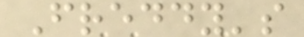Freddy's
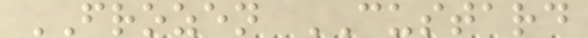FROZEN CUSTARD
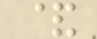&
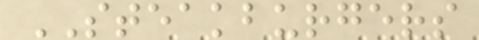STEAKBURGERS
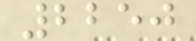2250
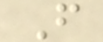F
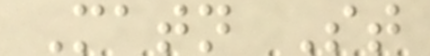Matn St
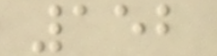152
